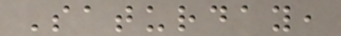Saturday,
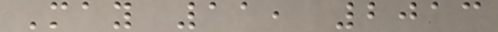May 11, 2013
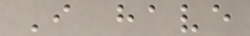I have
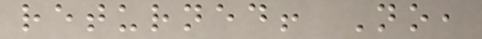returned! No,
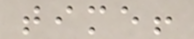time!
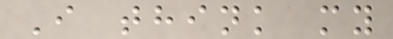I think my
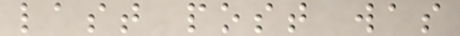last post was
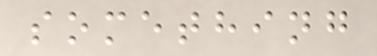something
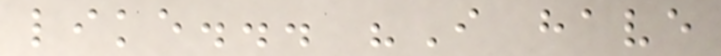like... "I have
